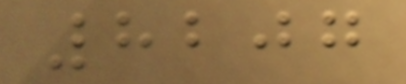8207
